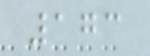173
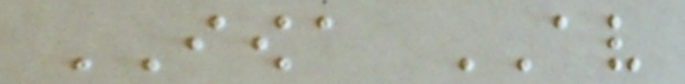IOWA AV
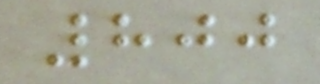800
